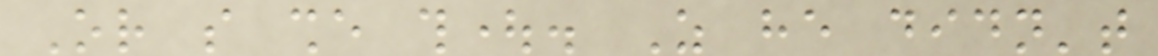Or so she thought. As he didn't
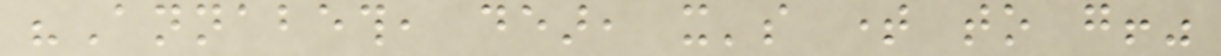"Annabeth, dear, it's time to go!"
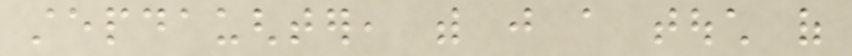stepdaughter, with just a touch of
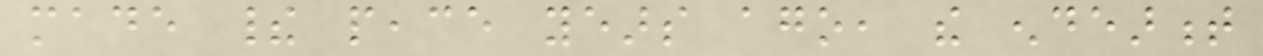made their peace years ago, the endearment
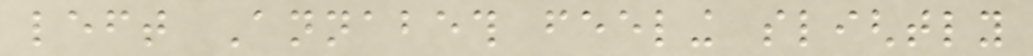left Annabeth feeling slightly
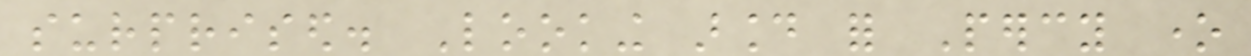surprised. Looking around for Percy one
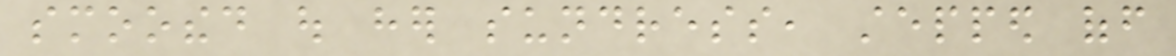smoothed out her sundress, stepped off
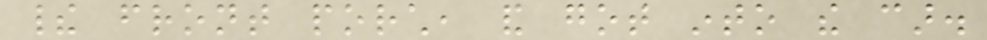their front porch, and got into the car.
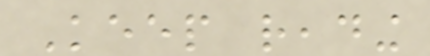Keep reading
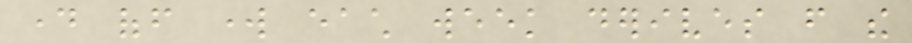day off work each week derives from the
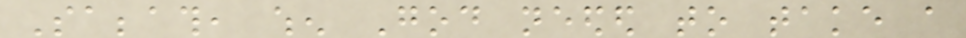Sabbath, when God needed to take a
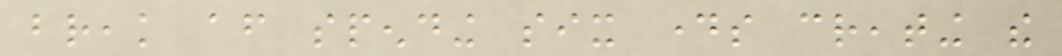break after spending six days creating the
